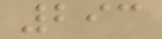293
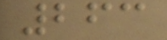263
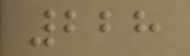228
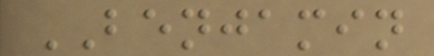BENJAMIN
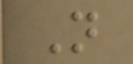N
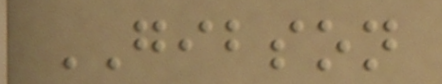GIBSON
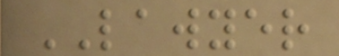LAWYER
